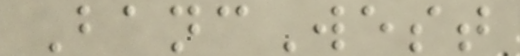BancWest
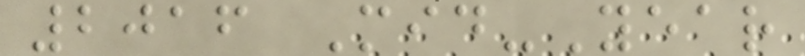2016 Mid-Year
